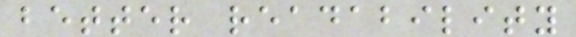better readability
